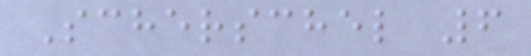Scherschel 6
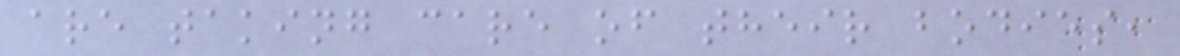are taking care of their bodies,
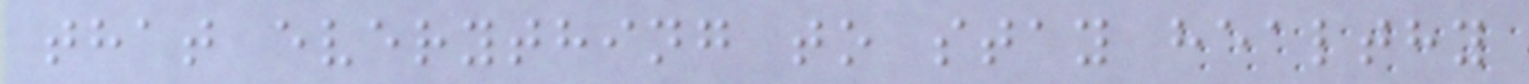that everything to stay healthy
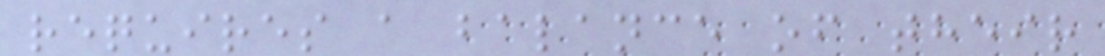requires a balance of their
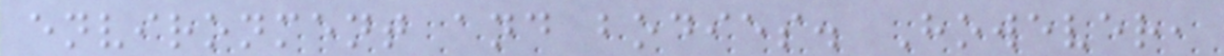environment and bodies. However,
